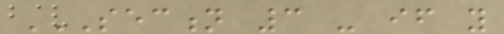SECTION 3 - IF YOU
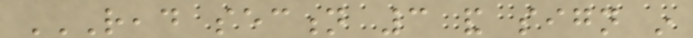READ SECTION 3 AND SIGN IN
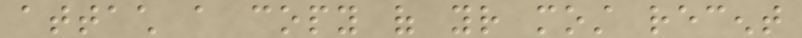attach a copy of your most recent
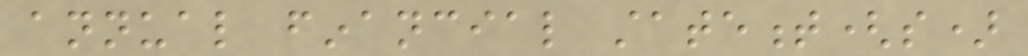annual financial statement(s)
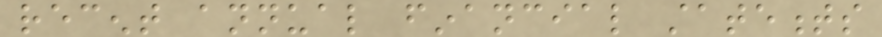recent annual financial statements
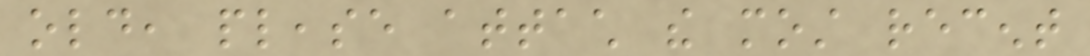old, please attach the most recent
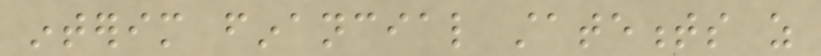interim financial statements as
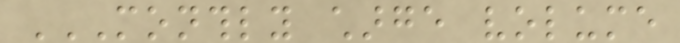MONTHLY CHARGE VOLUME
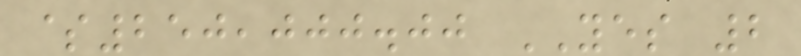$250,000.00 YES 2
